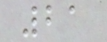21
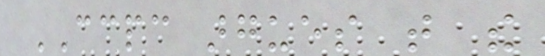CCPC argues that the
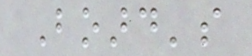Board's
